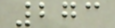273
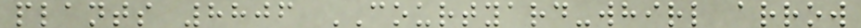plants 8806 COURTYARD-whirl arrow
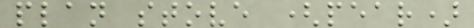plan stove (pear)
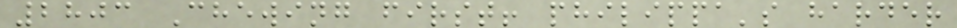2803 Chewing first! philippa's harder
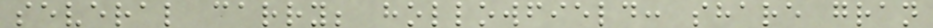several carry; hollowfield: share gran
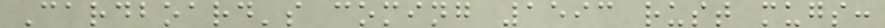Cardboard's coming 1593 rust mugs:
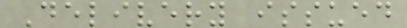Delivery issued
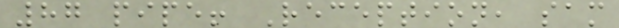87 pipe! Reception, sam
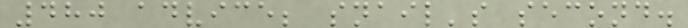480 advice; snail's second.
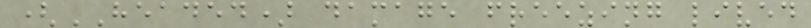(HEADED) damage freezing lived
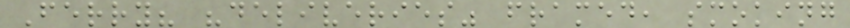Ferry? "deliveries" framed, smoking
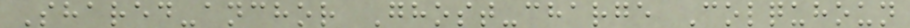Shared-anchor Ghost-charge Colquhoun
